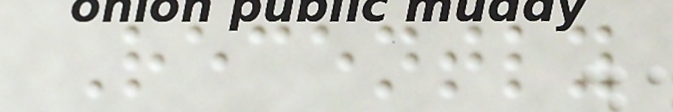Recently
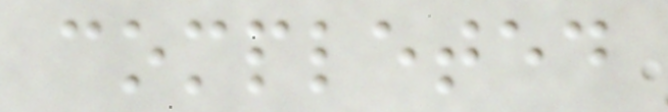completed
